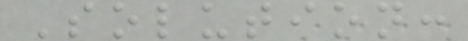Solution:
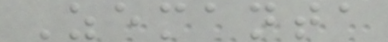Zemanta
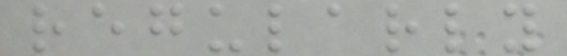regularly
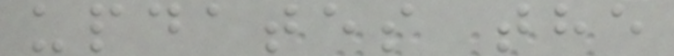updates the
